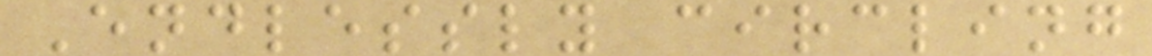Endlessly circling
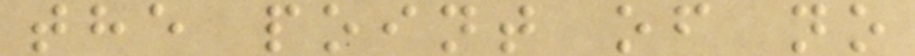the point of no
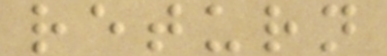return
